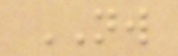NW
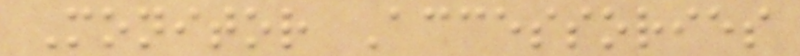Monitor Accessories
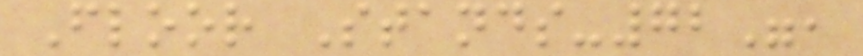Floor Stands-72",
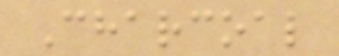Charcoal
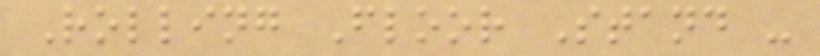Rolling Floor Stand -
